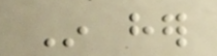In her
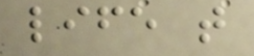life that
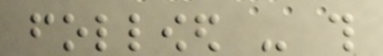followed - this
